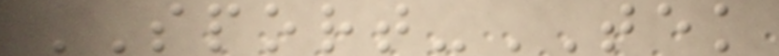SPORT-TEK
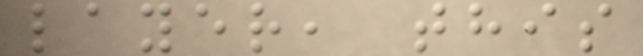layer, this
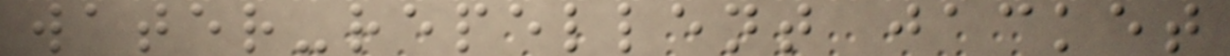water-repellent jacket
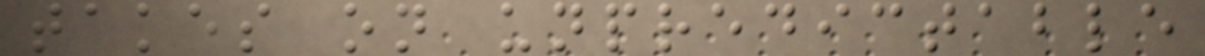takes on unpredictable
